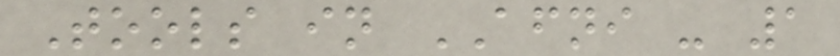Tools in AFNI - 1
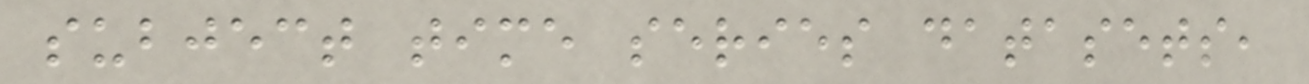subject time series datasets,
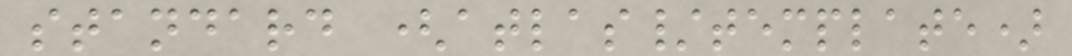standard (atlas/template)
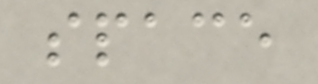space
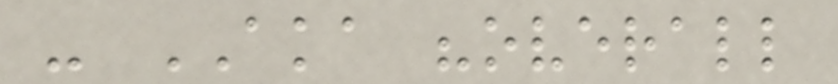- AKA "overall
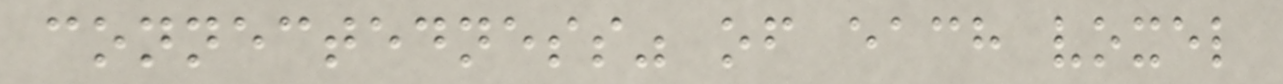connectedness" of each voxel
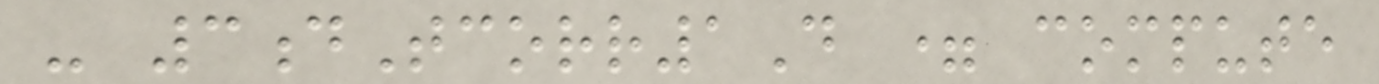- 3dTcorr1D = compute
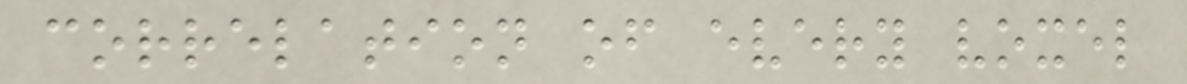correlation of every voxel
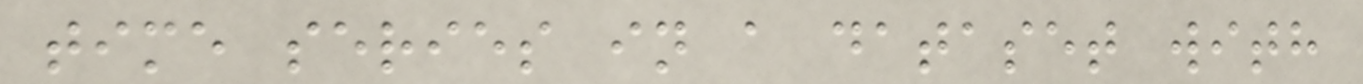time series in a dataset with
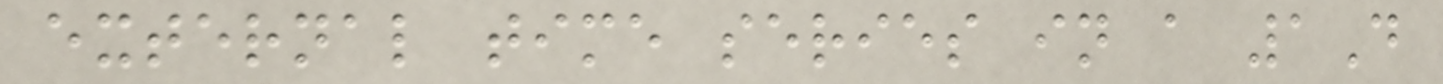external time series in a 1D
